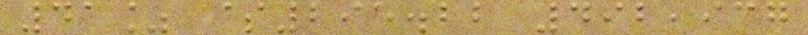41% $295.22 492,937
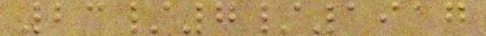23/7/1917
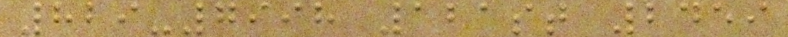829-7998 121st 2459
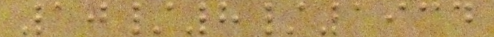10/8/1934
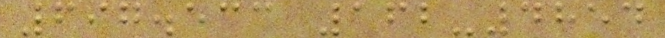697.533 162-4854
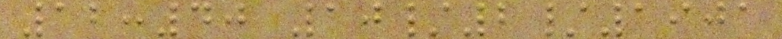12:40 10/2/1901
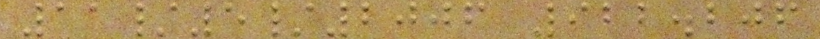11/5/2006 922.206
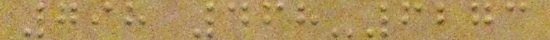798 468-6273
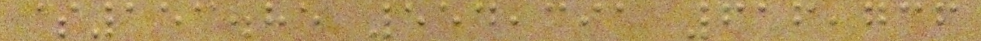$153.85 554,391 616,736
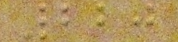220
